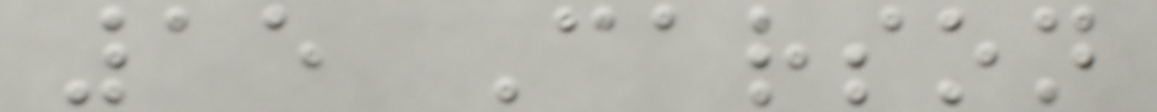15 Carson
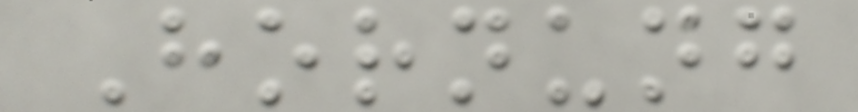Hornung
